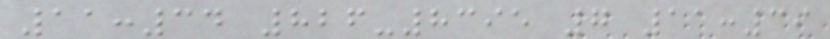11:34 826-8395 7 11:39
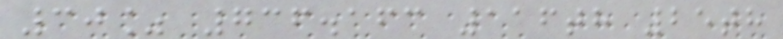30% 736.163 116th 25th
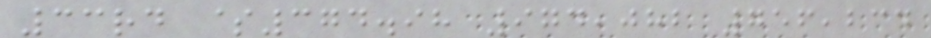33rd $374.98 974,082 756,234
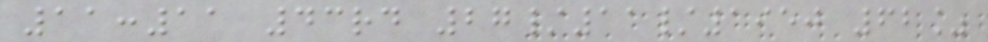11:11 43rd 27/11/1950 62%
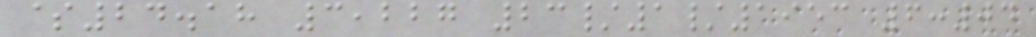$24.18 3,227 23/1/1953 6:04
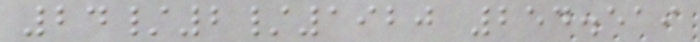24/2/1920 254.519
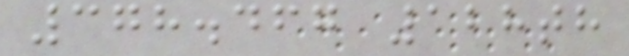378.467 128th
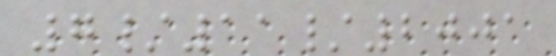7/11/2001
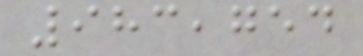983,754
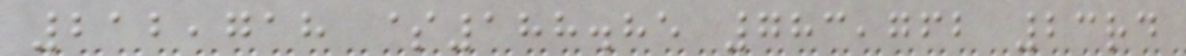212,718 $188.85 783,762 23rd
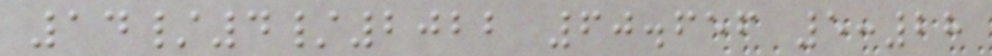14/4/2022 60.656 5:28
